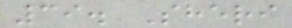39. Sheri
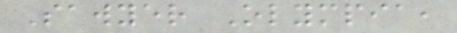Sawyer Olympia,
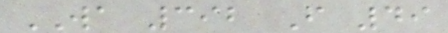WA 392 F 49
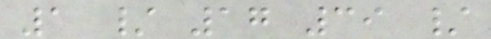1 / 17 39 /
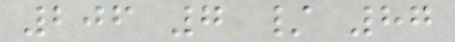206 7 / 87
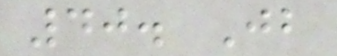40. Jb
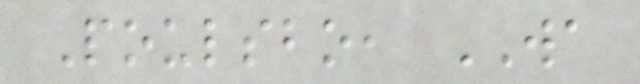Poulsbo, WA
